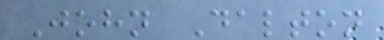John Dalton
